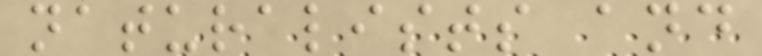naturalists and
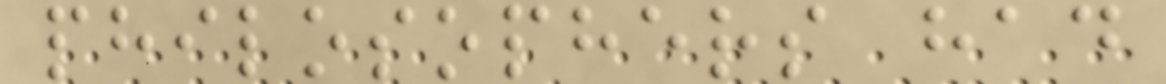philosophers had
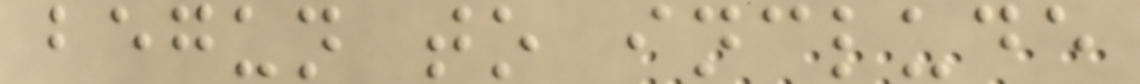begun to include
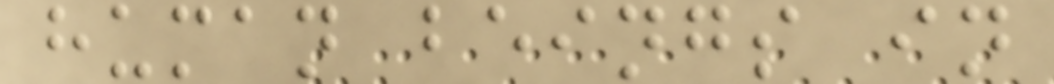human beings in
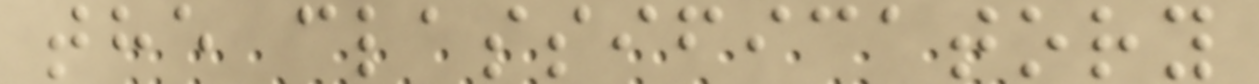the classificatory
